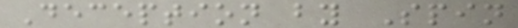Deception by Spin
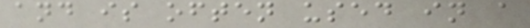and is often used in a
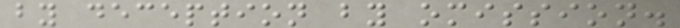by deception by omission.
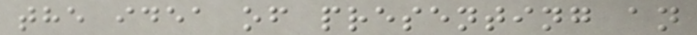the idea of presenting an
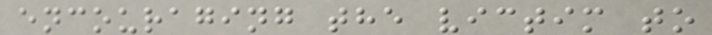encouraging the victim to
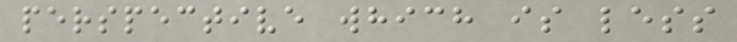perspective which is less
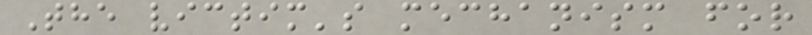The victim's mechanism for
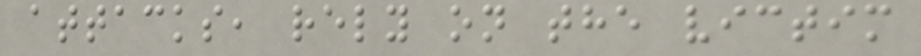attacks, rely on the victim
